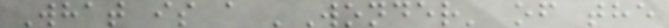What is a 'Wonder' of the
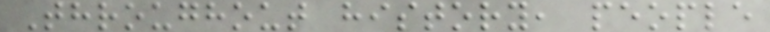Throughout history, people
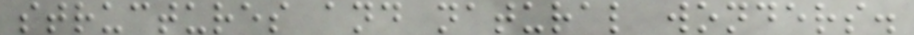structures and natural wonders.
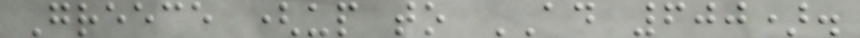Greece (up to AD 600).
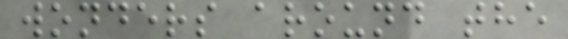wonders around the
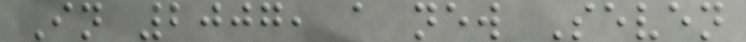In 2007, a new Seven
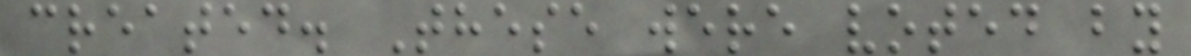created. These were voted by
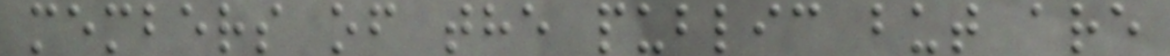members of the public but are
